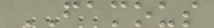FAMOUS
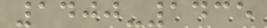1400-1435
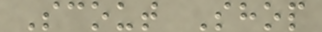Scout Shop
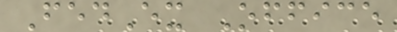FedEx Office
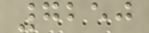7250
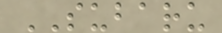SUBARU
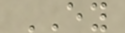EY
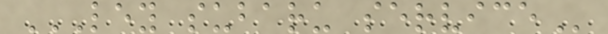LEY SUBARU SERVICE
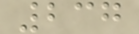237
